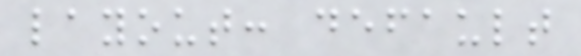layout: default
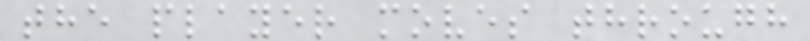the player moves through
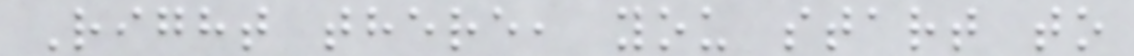Right there, you start to
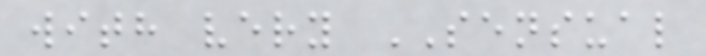with very SENSUAL
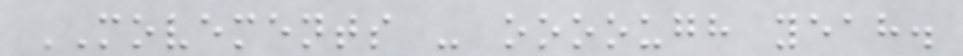MOVEMENTS - oooough yeah.
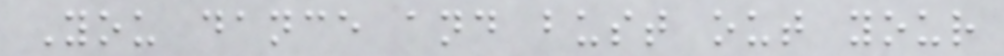You dance and bust out your
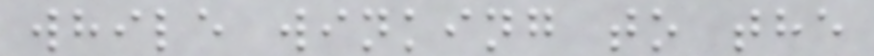while winking to the
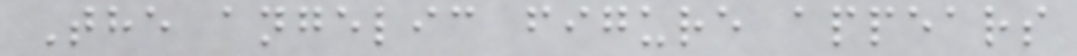The angelic figure appears
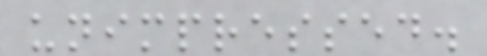unimpressed.
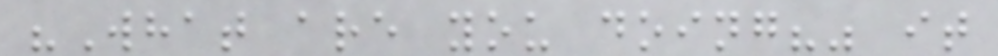"What are you doing?" it
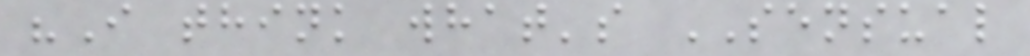"I think what's SENSUAL
